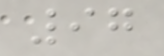97
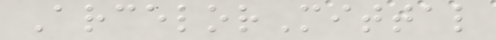ArcelorMittal
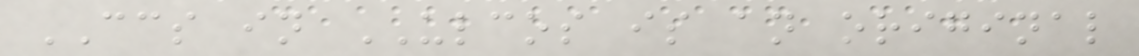CCS in ULCOS is an original
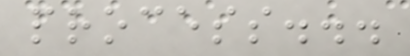process...
